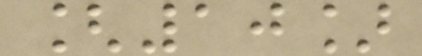[10]
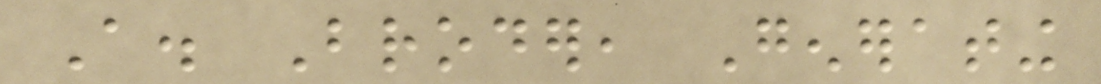A. Broder, Generating
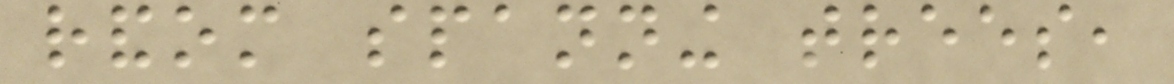random spanning trees,
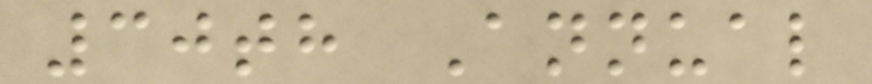30th Annual
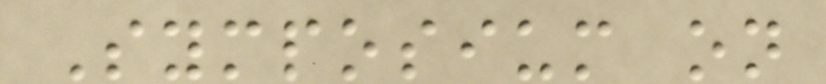Symposium on
